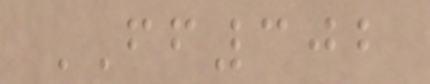FF302
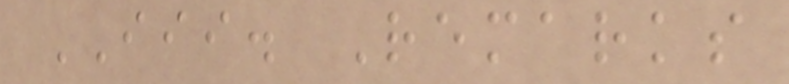III. Remarks
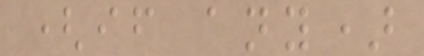(if any)
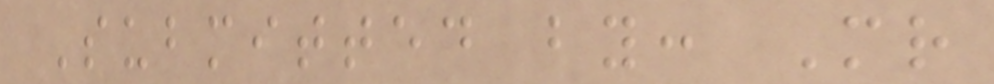Submitted by: Mr
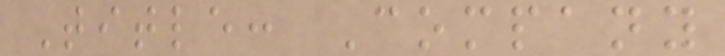Title: Company
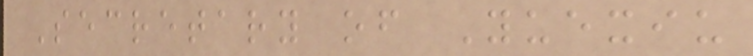Secretary of Yuexiu
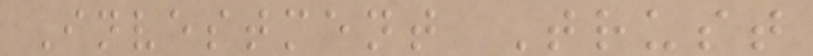Investment Trust
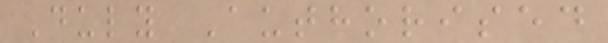Duly Authorised
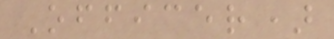Officer)
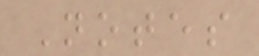Notes
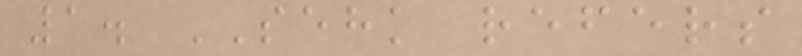1. SEHK refers
